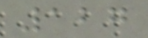127
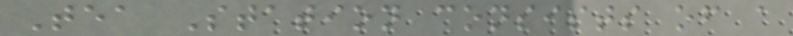Tea Station consists of a
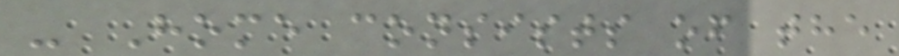- Home consists of the
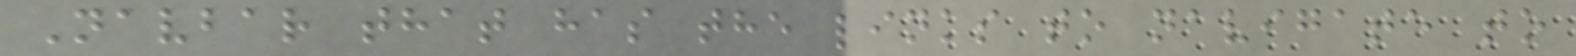Navbar that has the links to navigate to
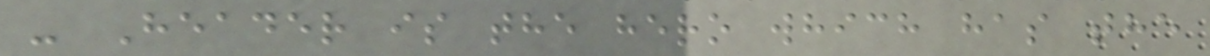- Header is the hero which has the
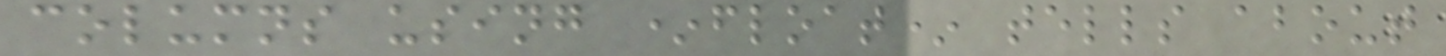columns using *float* tells about
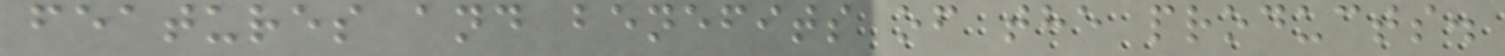features and benefits of the products.
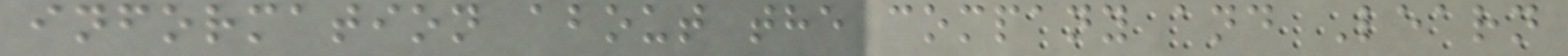information about the company and Learn
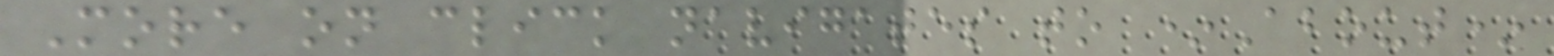More on click navigates to *About*
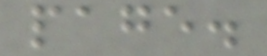page.
